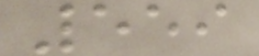559
